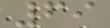69
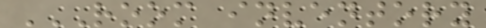ROOM INVENTORY
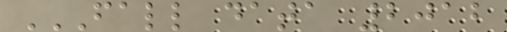FALL DATA 2012
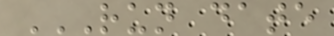RUN DATE
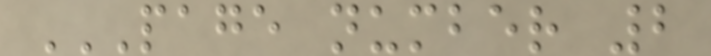PAGE NUMBER 2
